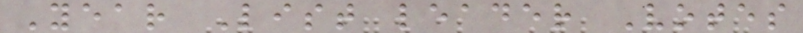Year List leader Votes
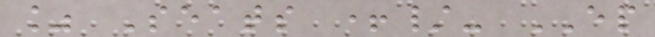% Seats +/- EP
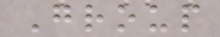Group
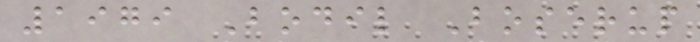1979 Bodil Boserup
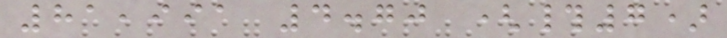81,991 4.70 (#7)
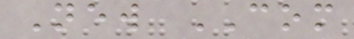New COM
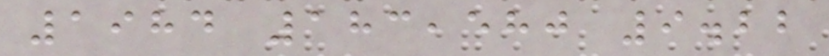1984 183,580 9.22
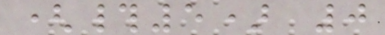(#5) 0
